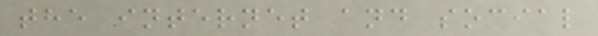the internet and social
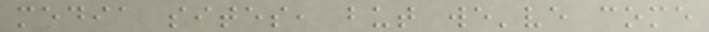media sites, but we've come
